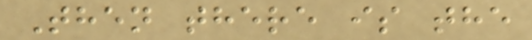Then there is the
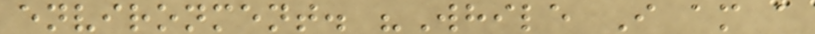environment. "While I am a
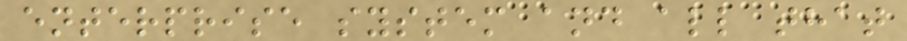enterprise system and all that
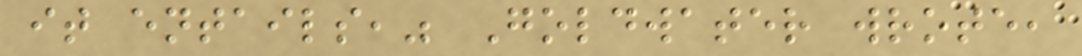it entails," Goldwater wrote,
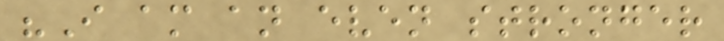"I am an even stronger
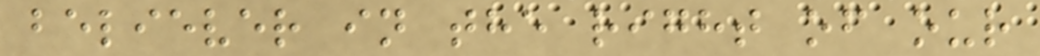believer in the right of our
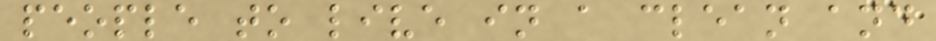people to live in a clean and
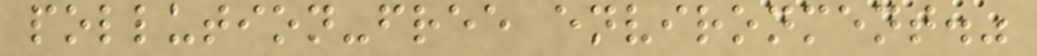pollution-free environment."
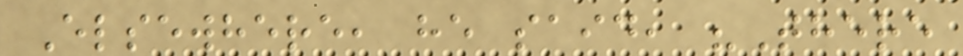Elsewhere, he said, "There
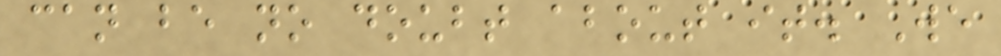can be no doubt about it. We
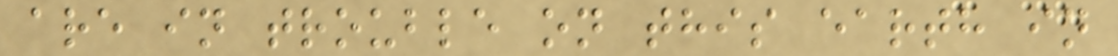are in trouble on this earth in
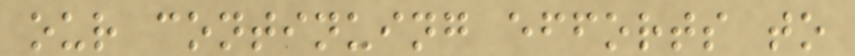our continuing efforts to
